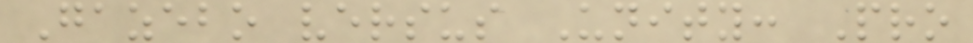Gazebo versus Unity: Pro
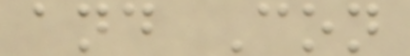and Con
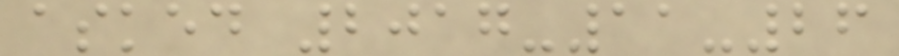asked 2017-11-26
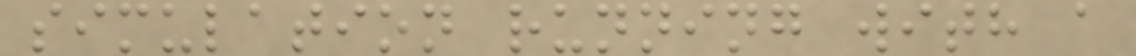simulation running with a
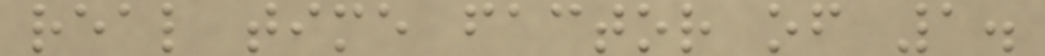real time factor of 1.
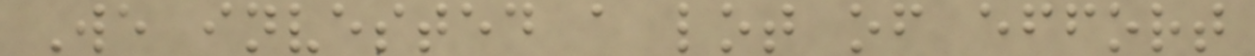We invested a lot of effort
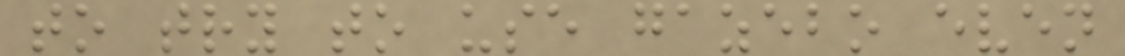to try to use gazebo even
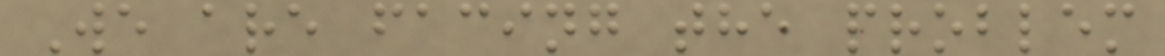We are facing the problem
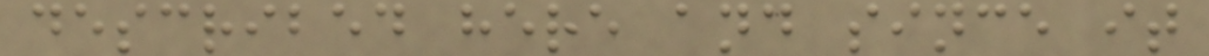described here and since it
